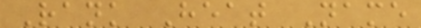Rank Heat Name
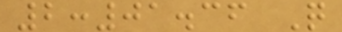2:01.36 Q
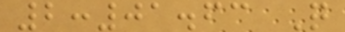2:01.63 Q
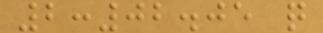2:02.05 q
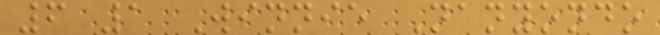6 1 Winnie Nanyondo
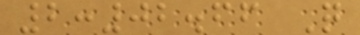2:02.66 Q
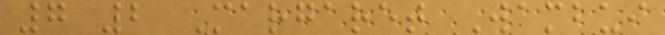7 2 Margaret Wambui
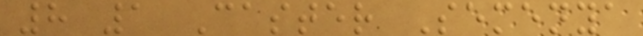8 1 Caster Semenya
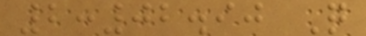2:02.90 Q
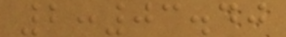2:03.40
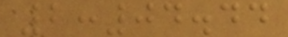2:04.44
